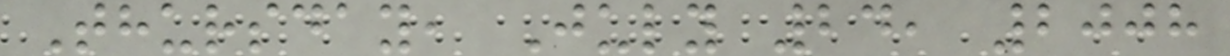Thursday, July 24, 2008
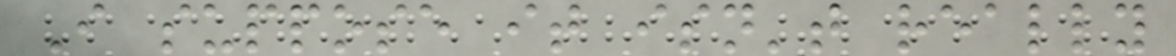I suppose it isn't really
